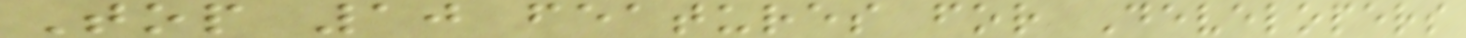Top 10 features for Developers
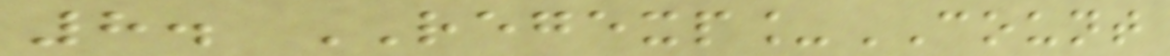8. REGEXP_COUNT
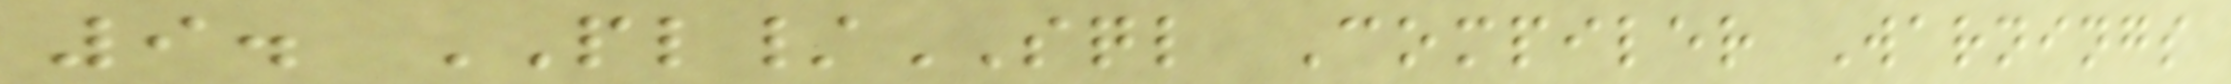9. PL/SQL Compiler Warnings
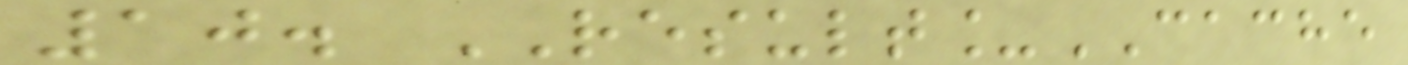10. RESULT_CACHE
